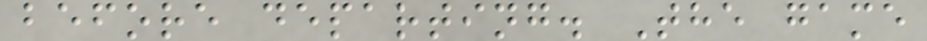before departing. The game
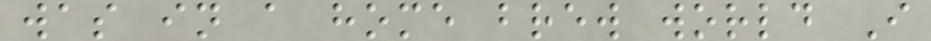was in a home brew world I
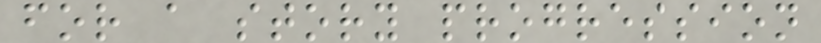for a story progression
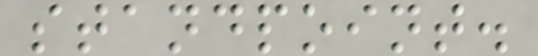standpoint.
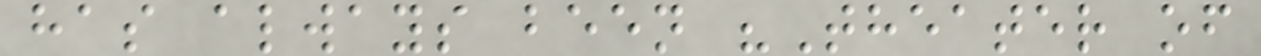has always been "Theater of
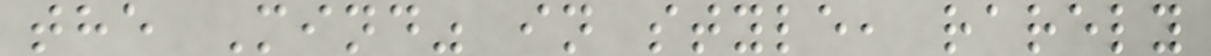the Mind" in style, rarely
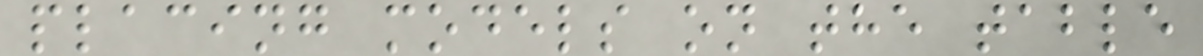placing models on the table
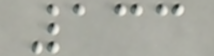133
